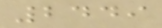2449
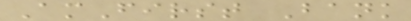AmFirst Bank
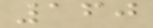160
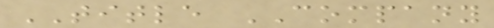TITLE COMPANY
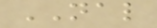NAL
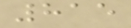815
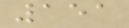151
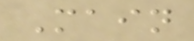Main
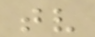tv
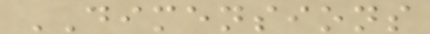DIMENSIONS
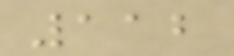112
